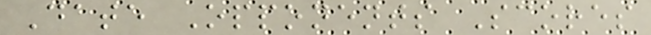Date Opponents Scores
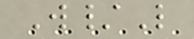W/L
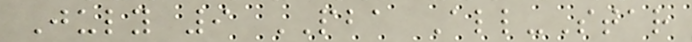July 9 PBA All-Star
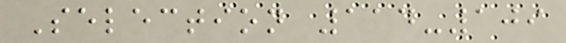Selection 114-109
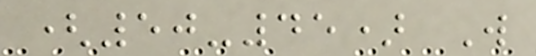(50-45) W
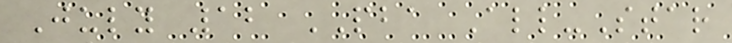July 12 PBA All-Star
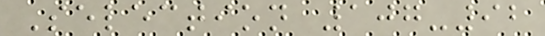Selection 107-92
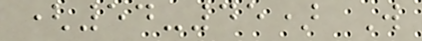(54-45) W
